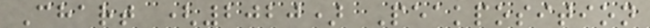Chart (2020) Peakposition
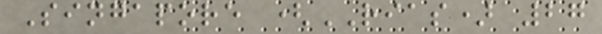Singapore (RIAS) 27
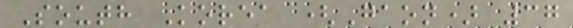South Korea (Gaon) 37
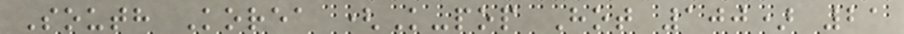South Korea (K-pop Hot 100) 21
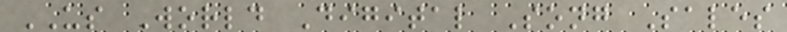US World Digital Song Sales
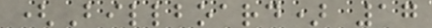(Billboard) 17
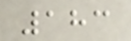183
